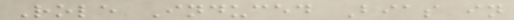Role Induced Bias in
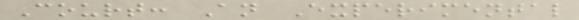Court: An Experimental
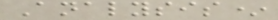Analysis*
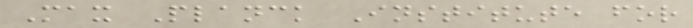Max Planck Institute for
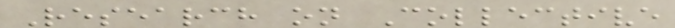Research on Collective
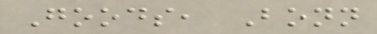Goods, Bonn
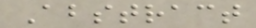Abstract
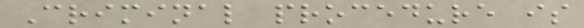Criminal procedure is
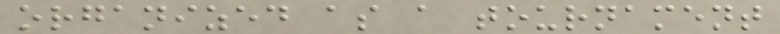organized as a tournament
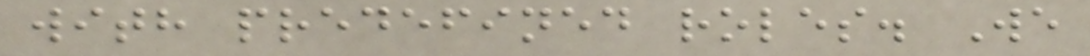with predefined roles. We
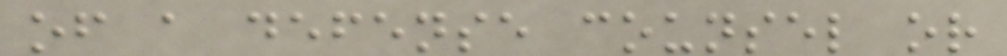of a defense counsel or
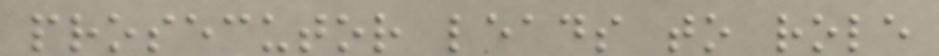prosecutor leads to role
